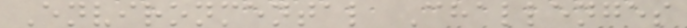Environmental Challenges
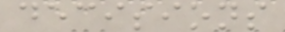decisions
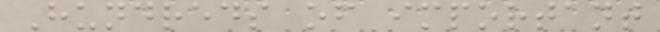Hundreds of important
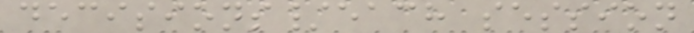decisions/each session
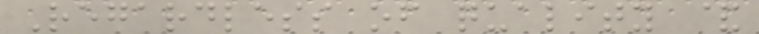Regardless of quality &
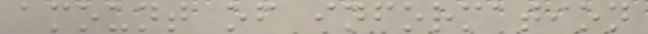amount of information
